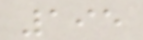195
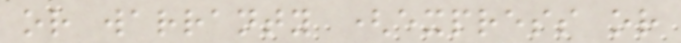or warranty (express or
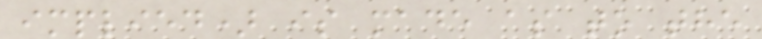implied) is made as to the
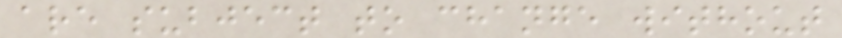are subject to change without
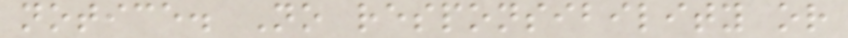notice. No responsibility or
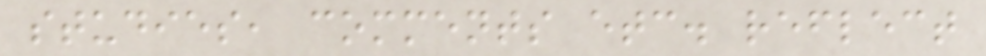studies, comments etc. reflect
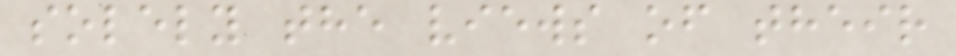solely the views of their
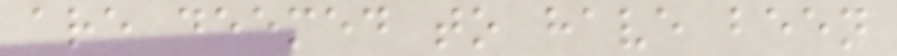are deemed to have been
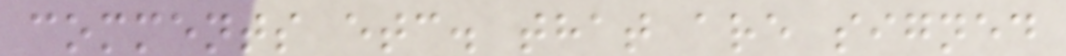comments etc. that are signed
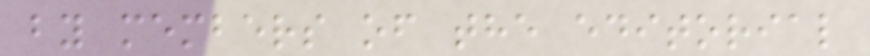by members of the editorial
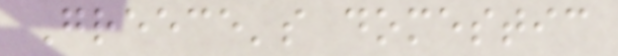Greece's domestic
